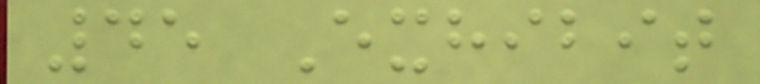45 Exhibit
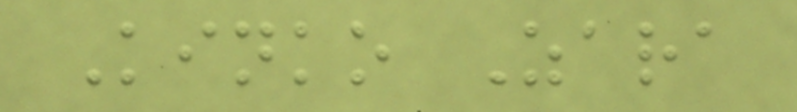Kinko Zara
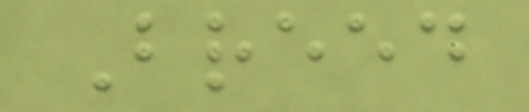Breed
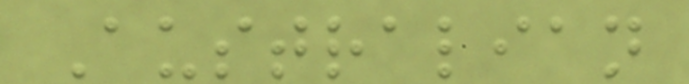Australian
